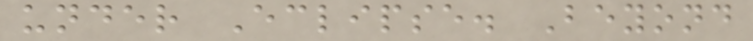under Eclipse. Beyond
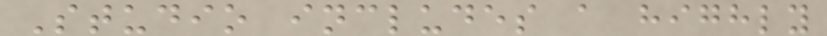Studio includes a highly
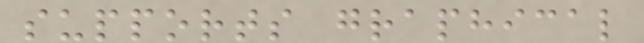supports graphical
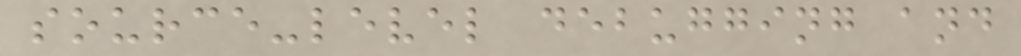source-level debugging and
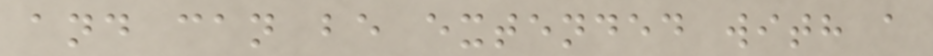and can be extended with a
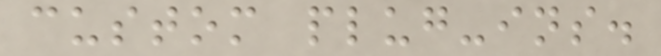custom plug-ins.
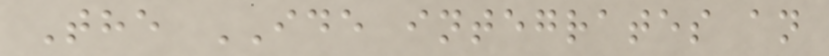The IDE integrates an
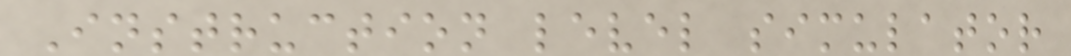Instruction level simulator
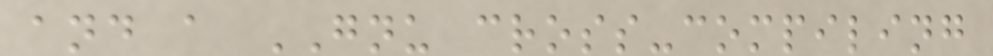and a GNU cross-compiling
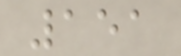151
